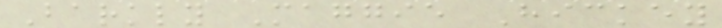Barkly Maggie Hickey
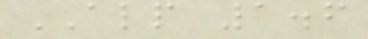ALP 1.6
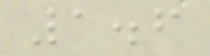1.6
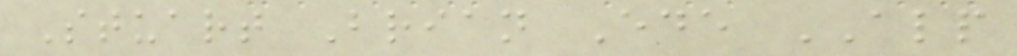Stuart Brian Ede ALP
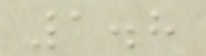1.8
